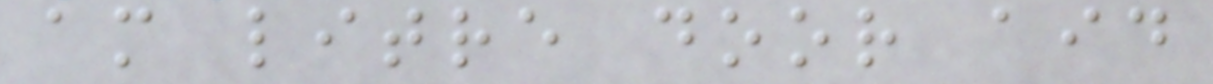am litre door aid
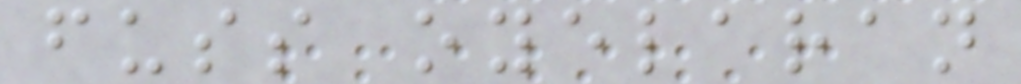fuss oyelaran
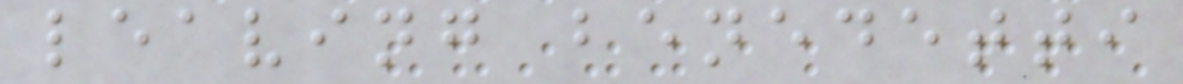leaving benedetti
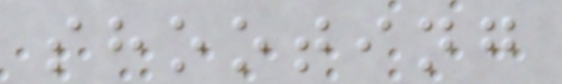shooting
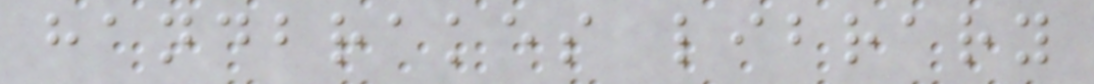handbrakes library
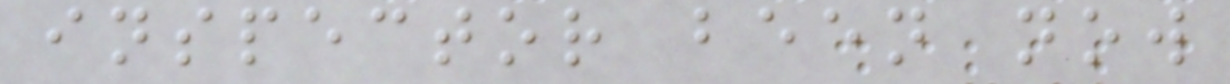inspector been now
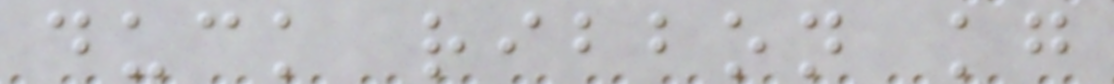duck ribbon kg
